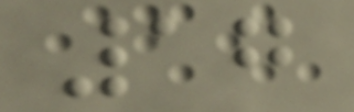17
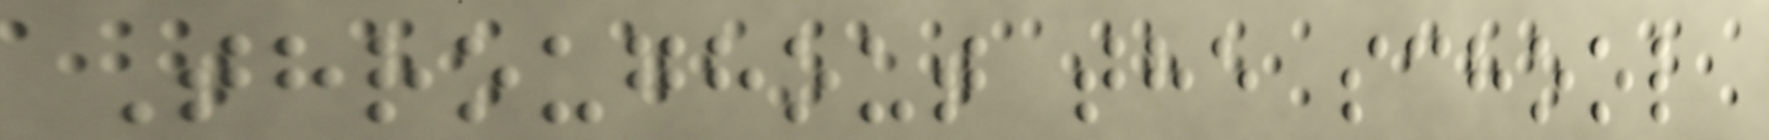Throughout the school
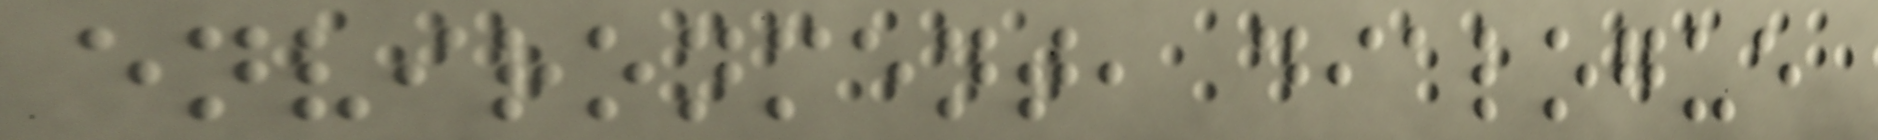environment, dialogue
